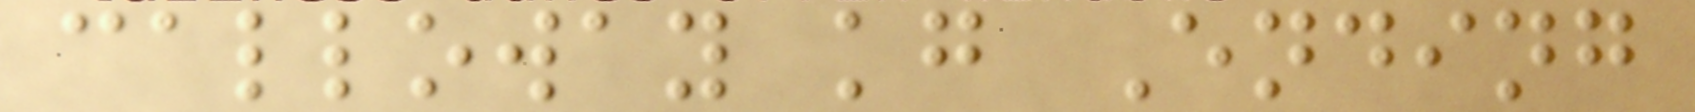calloway kg Ending
